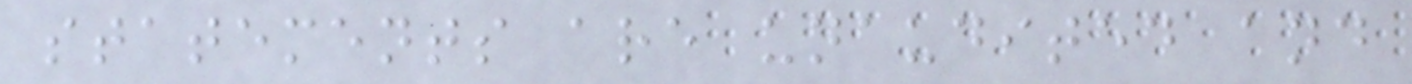statements are unaudited and
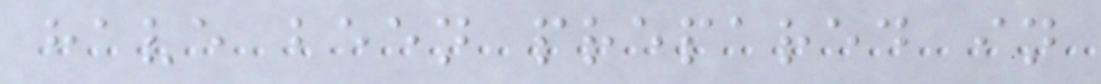have been prepared in
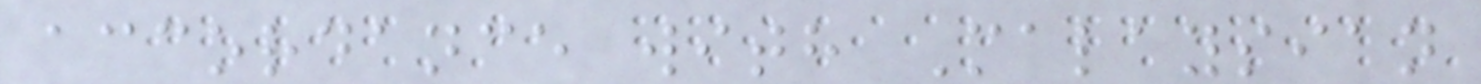accordance with Malaysian
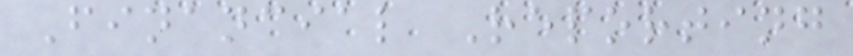Financial Reporting
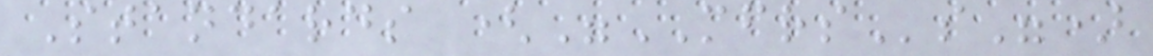Standards ("MFRSs")
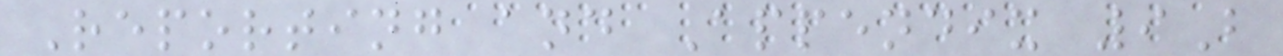Reporting and Appendix 9B
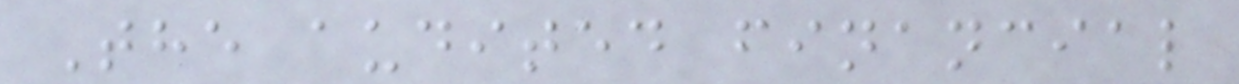The audited financial
